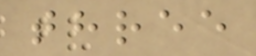three
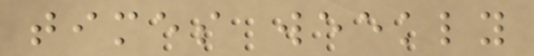times weekly
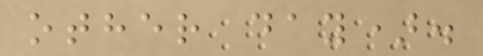other day).
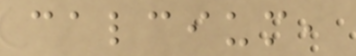calcium,
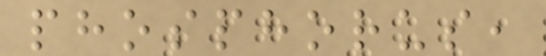phosphorus,
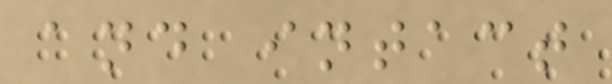and intact
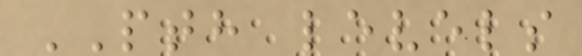PTH levels
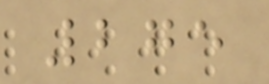275
